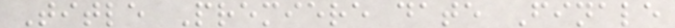Title Premiere date Finale
